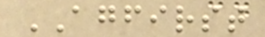AGFIRST
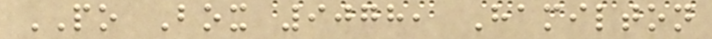PO Box 9078, Hamilton
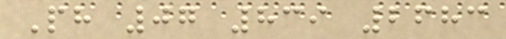Ph 07 839 2683
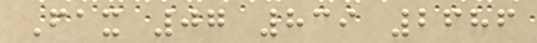Fax 07 839 2686
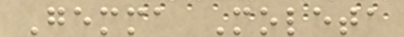Gemma Moleta
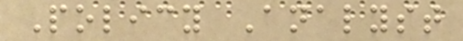Policy Analyst
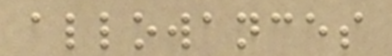allowances
